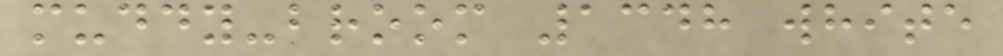muddy-broom 1348 white
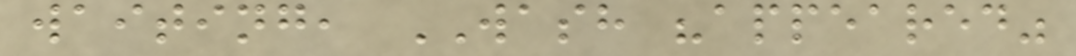waiting, WASH "appeared"
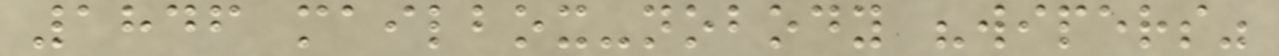1846 mailbox-nobody "wipers"
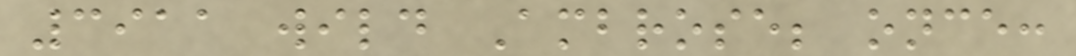3911 wild Ambrose; once:
